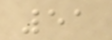51
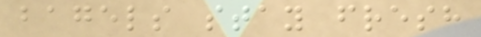bagels stay fresh
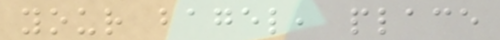your bagel, place
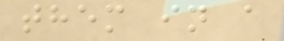them in a
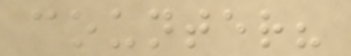counter?
